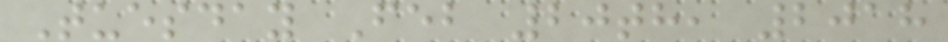Tuesday Feb 20th, 2018
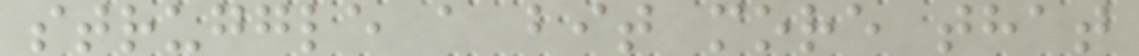struggle a bit more that
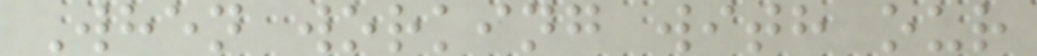When working with our
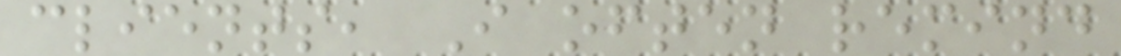clients, I often remind
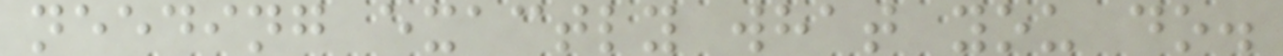needing exactly what you do.
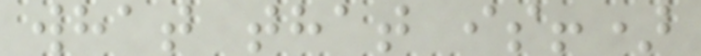what that is!)
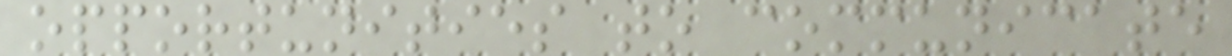opportunities to communicate
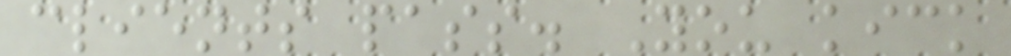clients pass. You kick
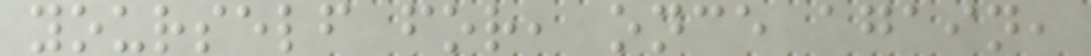yourself for, once again,
